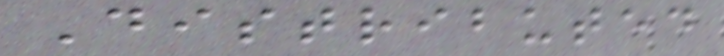Distributed
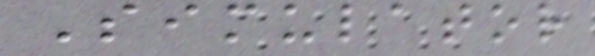Simulator
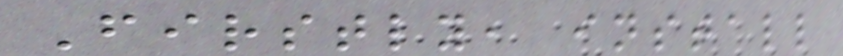Firstly, install
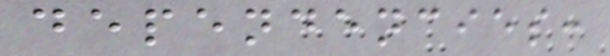dependencies:
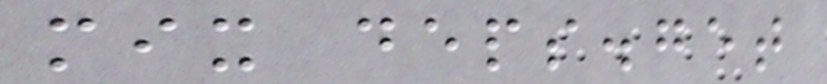mix deps.get
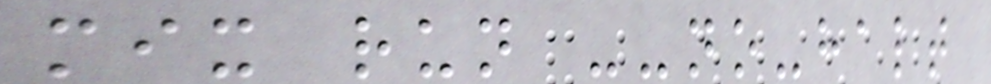mix run --no-halt
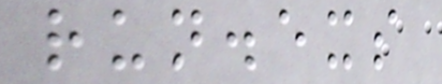run.exs
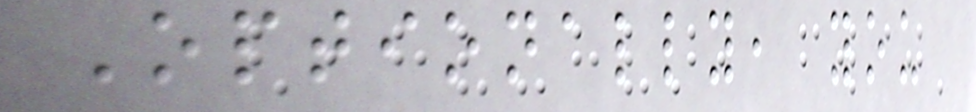Optionally, you
